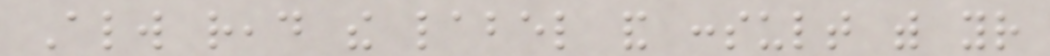Always read the label and consult with your
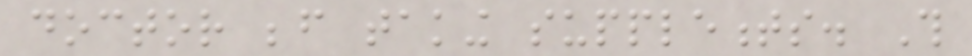doctor before taking supplements. This
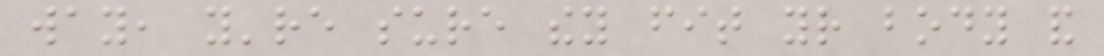way, you're sure they fit your body and
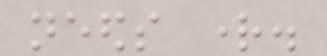needs right.
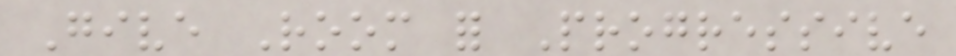Give Room for Progressive
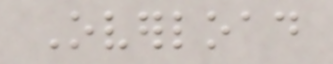Overload
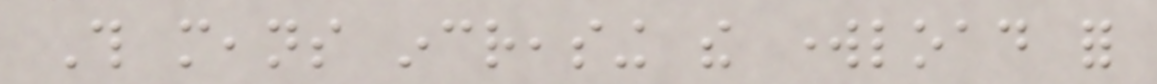This means increasing the workload for
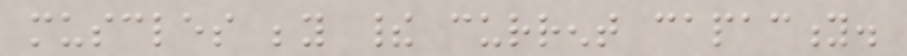muscles beyond their current capacity.
